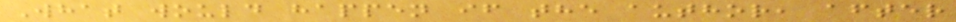What would happen if the author, after
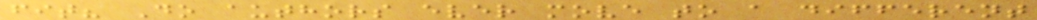fit? Do authors ever move to a different
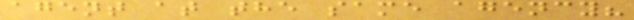agent at the same agency?
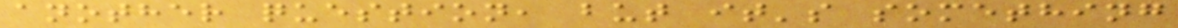another question, but it's something
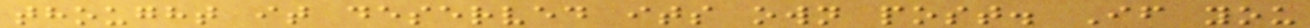thought it deserved its own post. If you
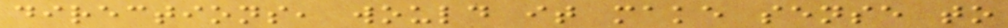directions, would it make sense to
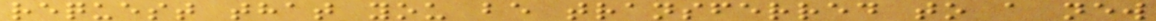request that you be transferred to a new
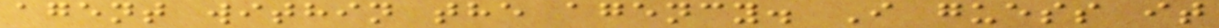agent within the agency. I guess it
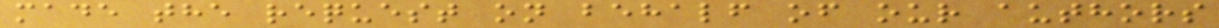made the request on behalf of our authors
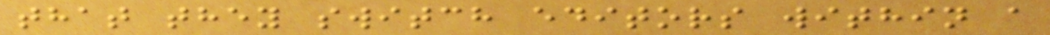that they switch editors within a
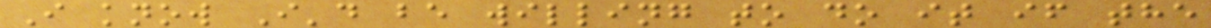I know I'd be willing to do it if the
